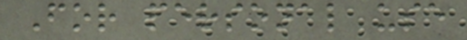For personal use
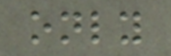only
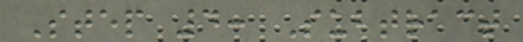Step 4: Subtract
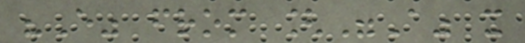"E" from ["A" x
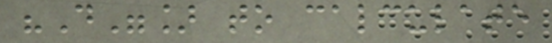"D"] to calculate
